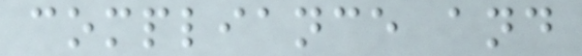compliance and
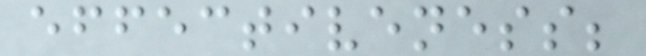effectiveness;
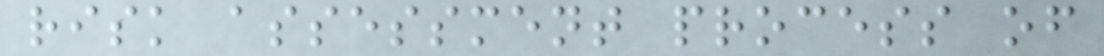risk assessment process of
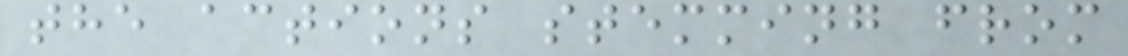the actions stemming from
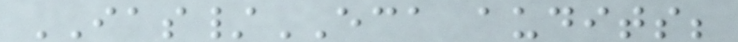IAS/ECA audits;
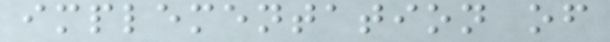implementation of
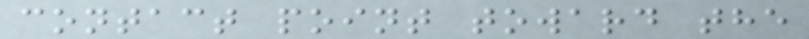contact point toward the
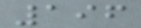196
